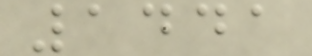1441
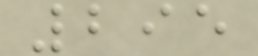295
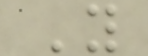Y
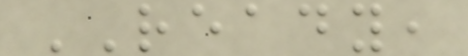READY,
